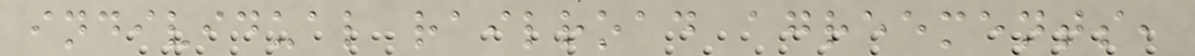individual railroad agreements,
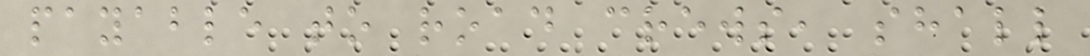payable to road crews, shall
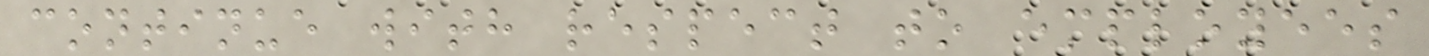continue with respect to employees
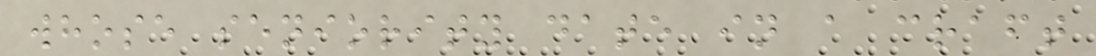whose seniority date in a craft
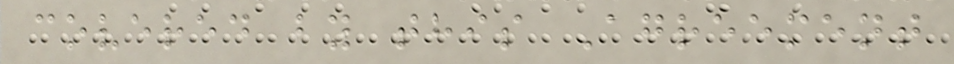covered by this Agreement
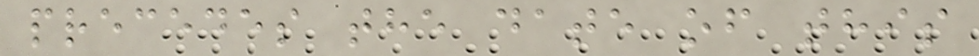precedes the date of this
